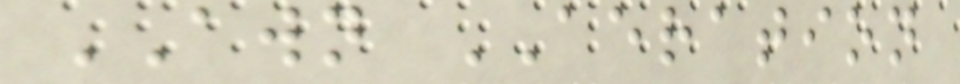AWN AERATION
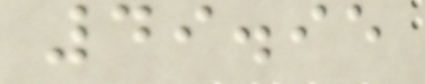49.95
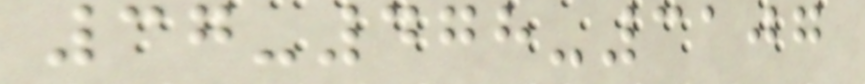37-478-3107
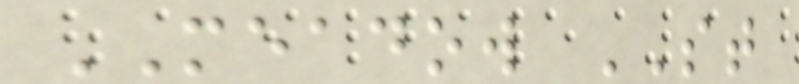MEADOW ST
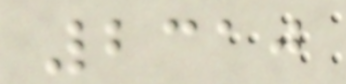2310
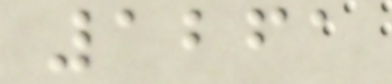1261
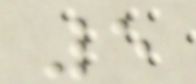5
